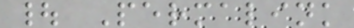| Permalink
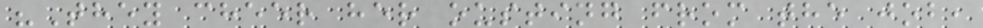"They cheer her ousting from the job,
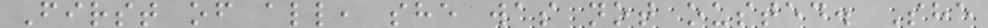First of all, she was not ousted. She
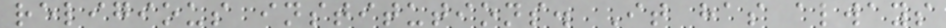religious institutions. It has always
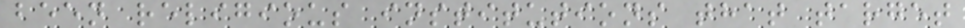been religious institutions that target
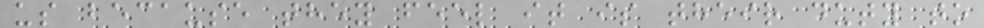us because they feel it is their duty to
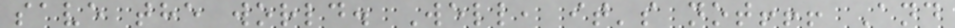save the world. Well, it's not!!! And
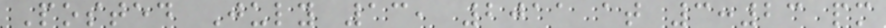Posted July 13, 2011 at 3:23 pm
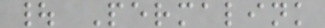| Permalink
